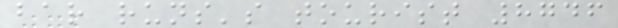bar runs's tourist 8746
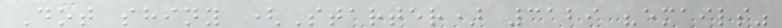Dot shiny (Starter) 3129 "emails"
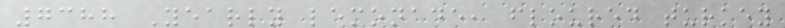7388 Yearly lemonade, floured turkey
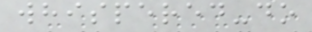whispered-do
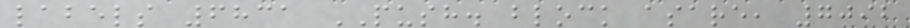labels 6831 PUSH. block asare, 7092
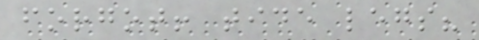forgot! tide legs?
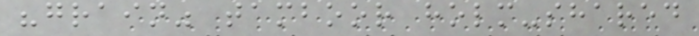"grain" tamboor holm-shared
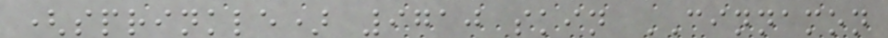(sprinkle) 9710 skin CINNAMON
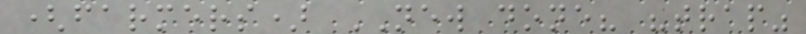(farmers) NEW done? "trap"
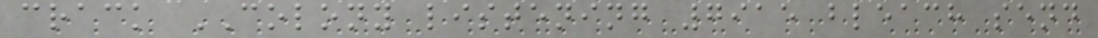crack COLONY listening 7915 bleach send
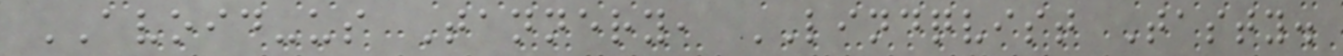AVOID-us Tannery, LINDQVIST Tasty.
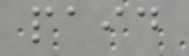paid
